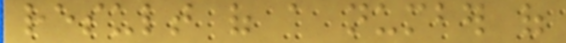result of a number of
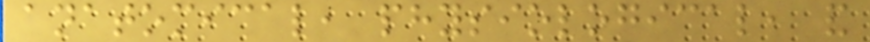anatomical, physiological, and
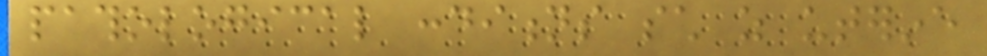pathological conditions such as uterine
